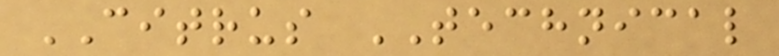CITRUS TECHNICAL
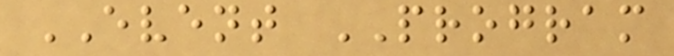EVENT PROGRAM
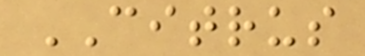CITRUS
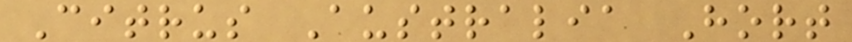Citrus Australia Hort
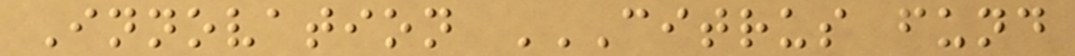Innovation CITRUS FUND
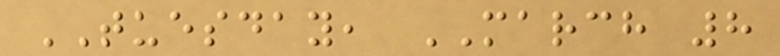TUESDAY, MARCH 8
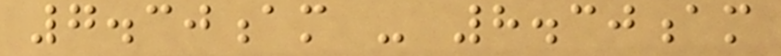7.30am - 8.30am
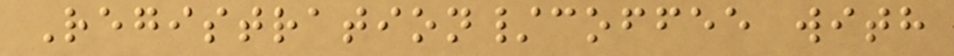Registration/coffee with
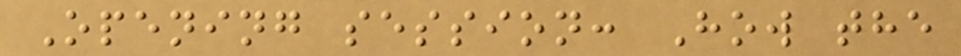Opening session: How the
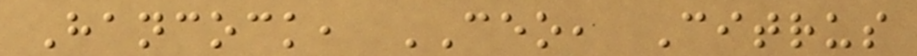Hancock, CEO, Citrus
